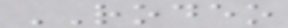RODEO
